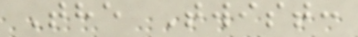The Twist:
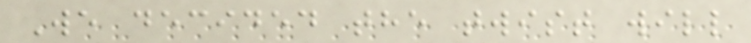We decided the twist will
